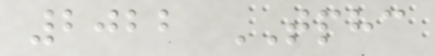2022 TPHC
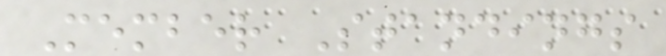Member Standings
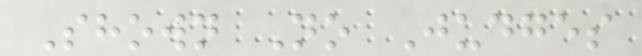Shown No Judges
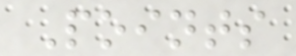Points
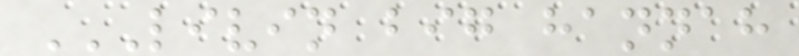LIVIN BIG HANNAH
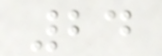24
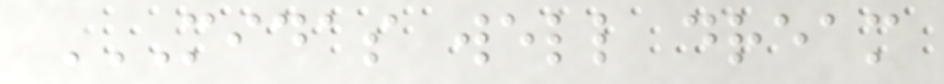MIDAS WELL DREAM
